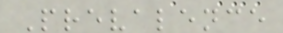Prevalence
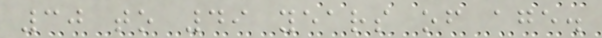30 to 49 years of age.
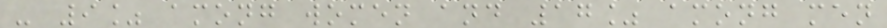- 9% among women and 17% among men
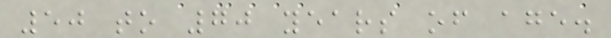50 to 70 years of age.
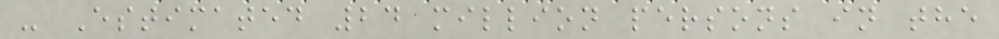- Estimated 24 million persons in the
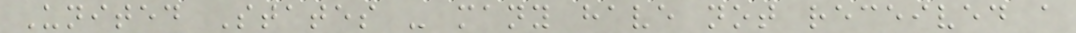United States - many have not received a
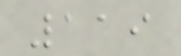119
